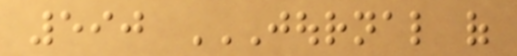590 JOURNAL OF
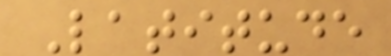Latitude
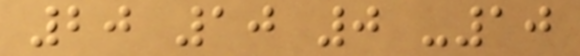20 10 0 -10
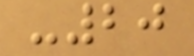-20
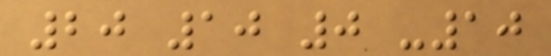20 10 0 -10
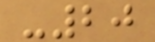-20
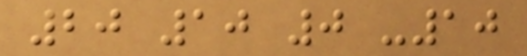20 10 0 -10
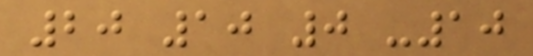20 10 0 -10
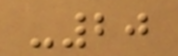-20
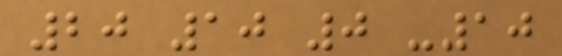20 10 0 -10
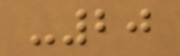-20
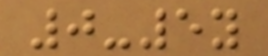0-5y
